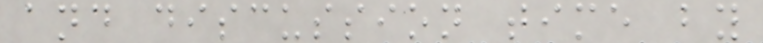and discussion time by
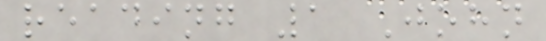reading 1 John
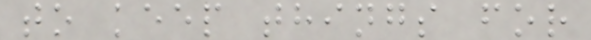to keep things for
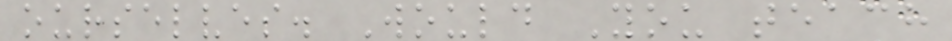ourselves. Would You teach
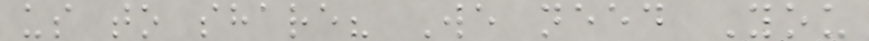us to share? We need You
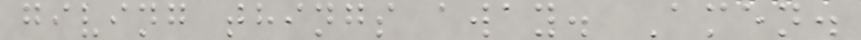giving things away. Amen.
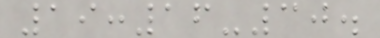19:16-30.
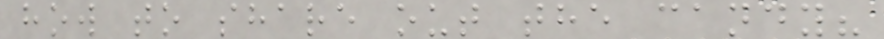how to share out the candy?
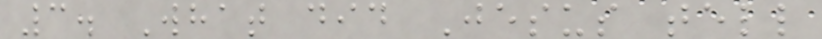3. What did Jesus tell
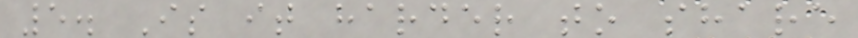5. Is it harder to share
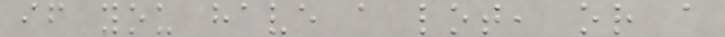if you have a lot, or a
